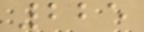225
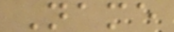Name
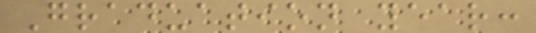Graduation year:
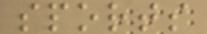sports
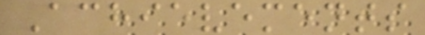Achievements
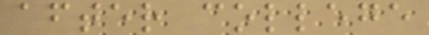after college
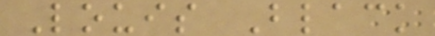Louis Black
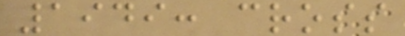1949: cross
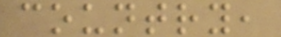country,
